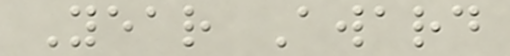Year Award
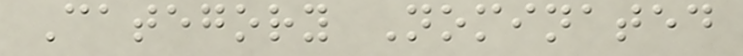Category Nominated
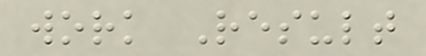work Result
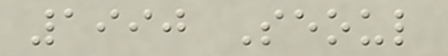1990 Seoul
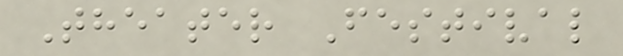Theater Festival
